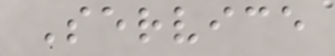Service
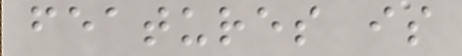features is
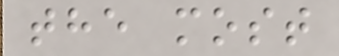the most
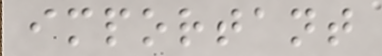important
